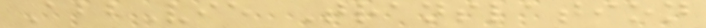AbbVie Translation
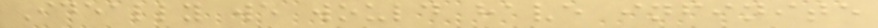Ideally we would have infinite
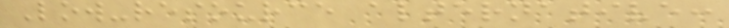Low-resource alternative:
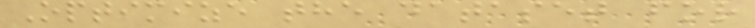Optimize the dataset for
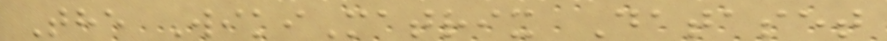The WikiMatrix Dataset
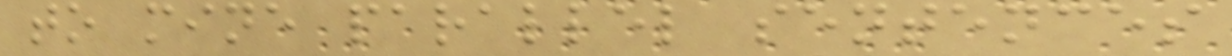to mine parallel sentences
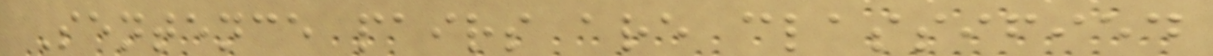Sentence pairs are classified
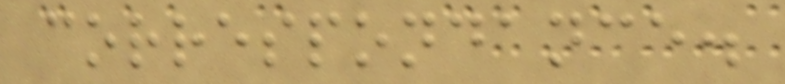correspondance.
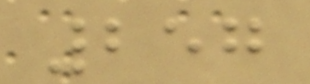257
